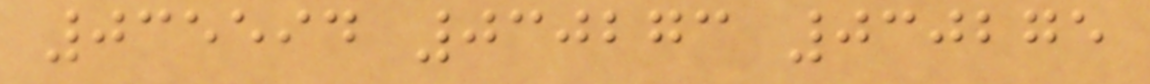035594 030273 030275
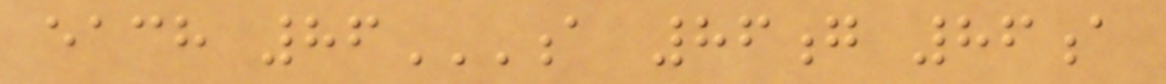each 86A 86G 86A
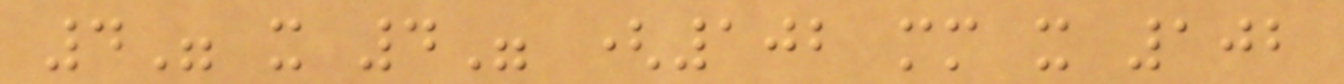4" x 4" (102 mm x 102
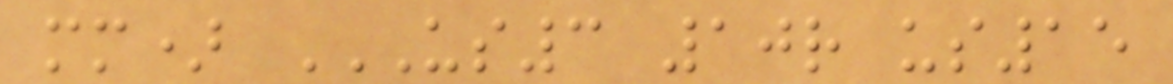mm) US3 10R US15
